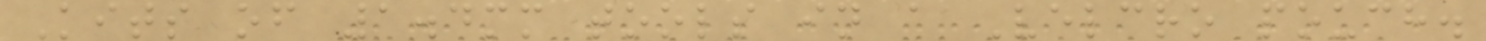Kits of 1.4mm tools in a Velcro pouch.
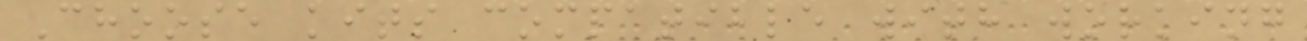Choose kits compatible with working
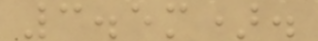3.5m).
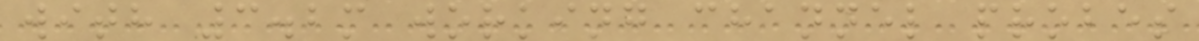with 3.2m working channel probes
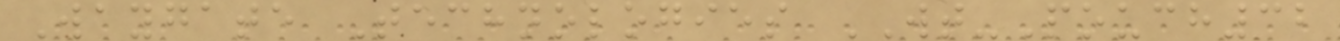Waygate Technologies WT-Pouch32
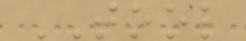TOOL
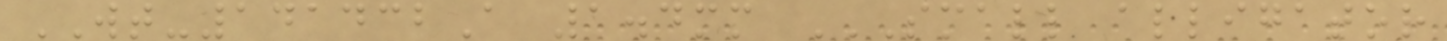WT-141432A 1.4mm SMALL ALLIGATOR
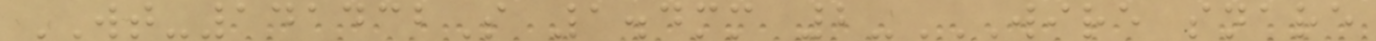WT-141432S 1.4mm 2-WIRE SNARE
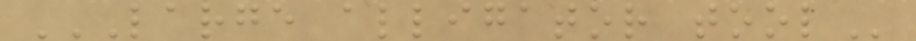LARGE ALLIGATOR TOOL
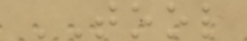TOOL
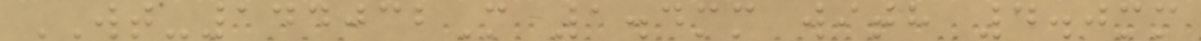WT-144032M 1.4mm with 4.0mm
